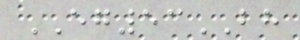EG53BH
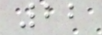22
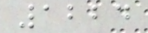1224
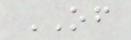OF
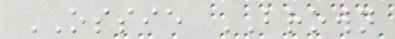OSSIE BROWN
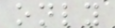only
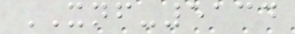XNF-5134
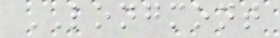LONGMONT
